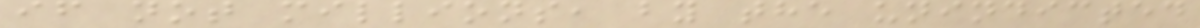if not millions, by the unindicted
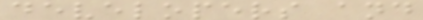developers and
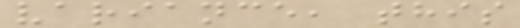variance, this
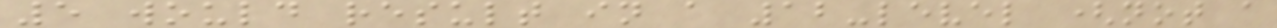5 would result in a 12-level (not a
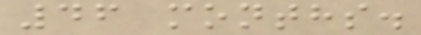46 months.
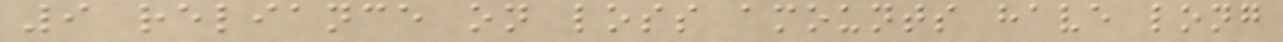9 reliance on loss amounts have long
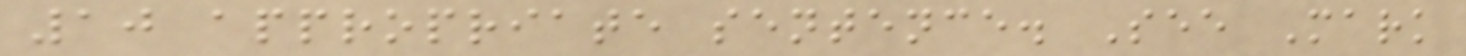10 appropriate sentence. See Mark
